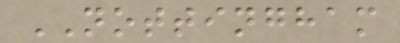NOTTINGHAM
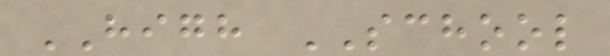HIGH SCHOOL
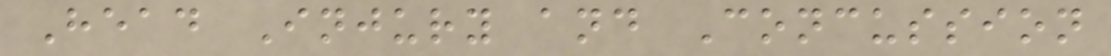Head Injury and Concussion
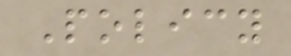Policy
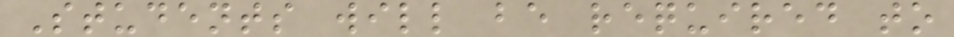Students will be required to
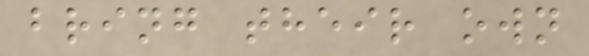bring their own
